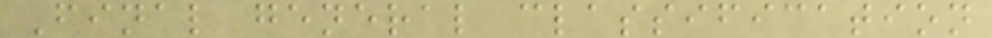Final general classification
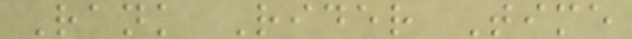Rank Rider Time
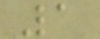1
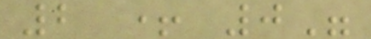2 + 0"
